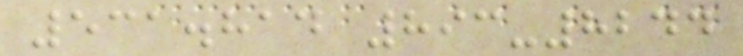531.814 893-8244
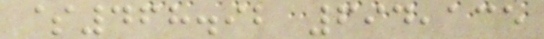$468.92 694,135
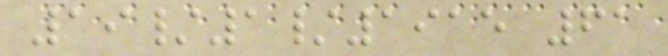19/1/1915 61
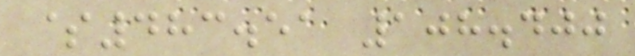$483.51 108.400
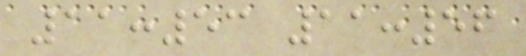11:53 11:56
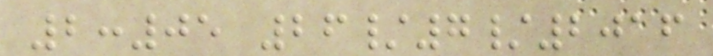2:05 26/7/2016
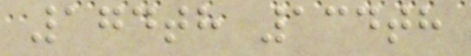174th 134th
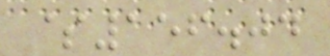$156.04
